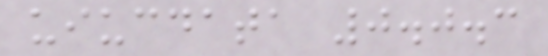uiucdata 0.0.3
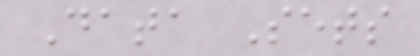Data Sets
